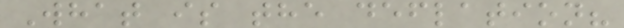What is the deflation?
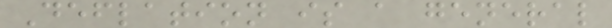Deflation is a general
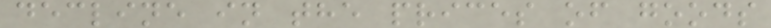decline in the prices of goods
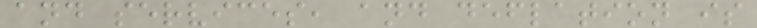and services, and deflation is
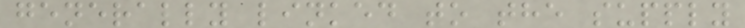generally linked to the supply
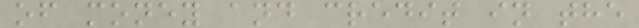of money and credit in the
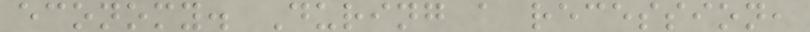economy. During a recession,
